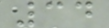34
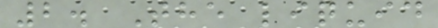2. The liquid
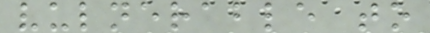vulnerable to
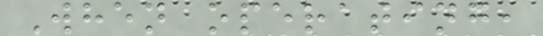When operating,
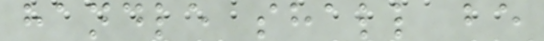handle shall be
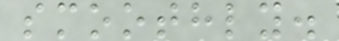smoothly.
